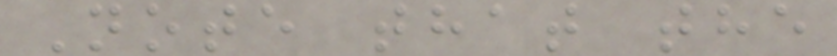Note that the
